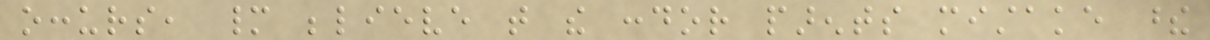occurs, many believe that the condor parents mistake these
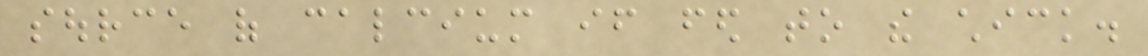source of calcium if fed to the chick.
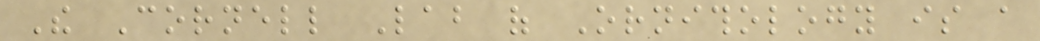The Cornell Lab of Ornithology is a
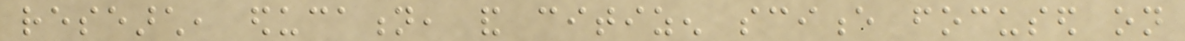research, education, and citizen science focused on
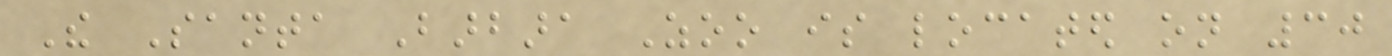The Santa Barbara Zoo is located on 30
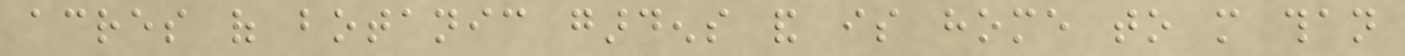acres of botanic gardens and is home to more than
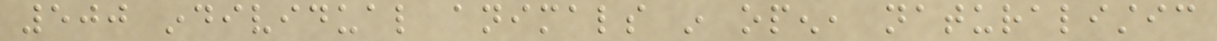500 individual animals in open, naturalistic
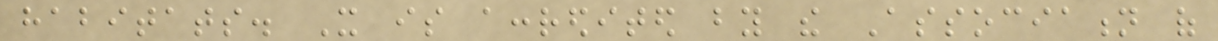habitats. It is accredited by the Association of
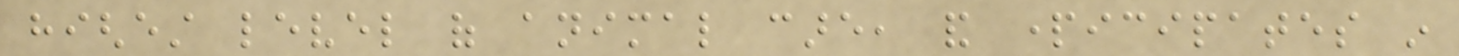highest level of animal care, and participates in
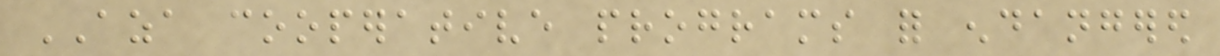AZA cooperative programs for endangered
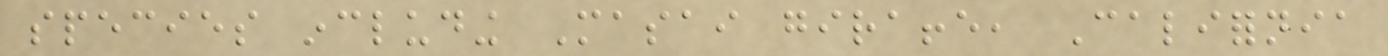species including Masai giraffe, California
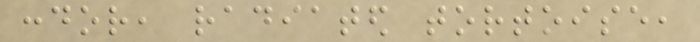condor, radiated tortoise,
